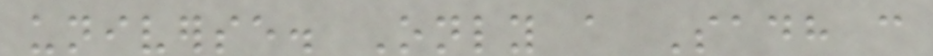universe. Only a Sadh can
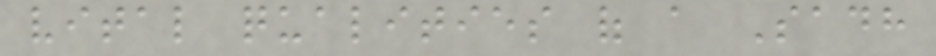vital qualities of a Sadh
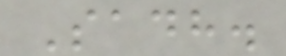Sadh.
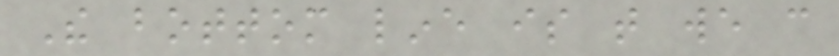The bottom line is that we can
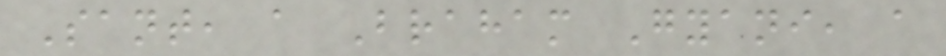Sant, a Braham Gyani, a
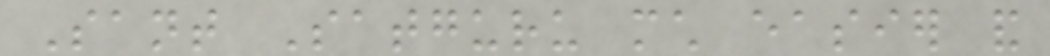Sant Satguru much easier and
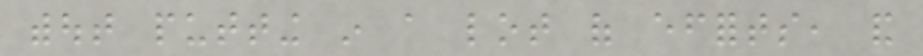without putting in a lot of efforts, and
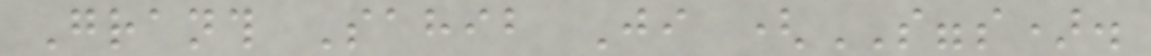Granth Sahib Ji (SGGS).
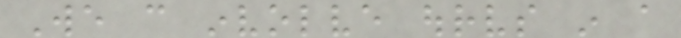We can involve ourselves in a
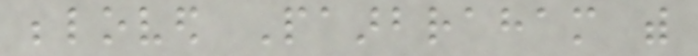beloved Paarbraham with
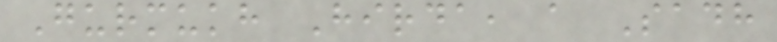Gurmukh Hirda, a Sadh
